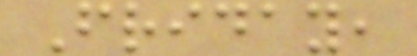Friday,
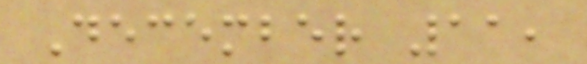December 11,
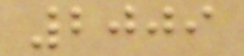2009
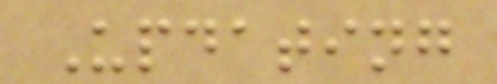Updating
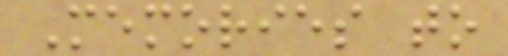Memories to
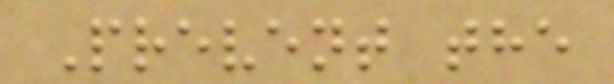Prevent the
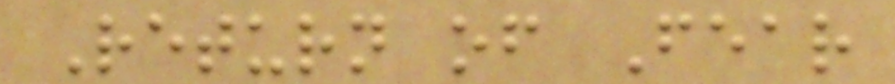Return of Fear
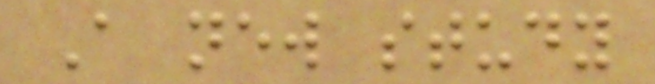A new study
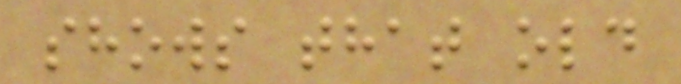shows that old
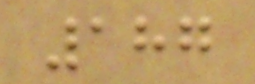187
